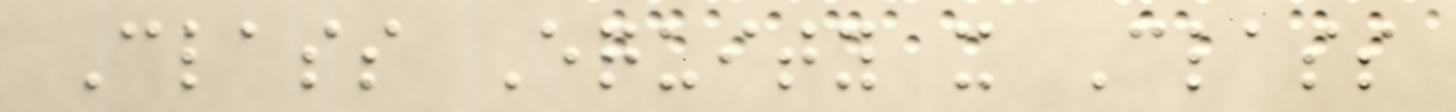Class Equity x Class
